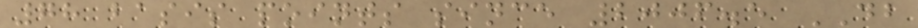78 basis points since 2006.5 DB
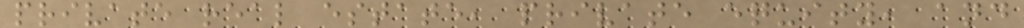private real estate, private equity, and
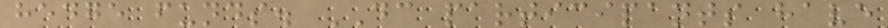hedge funds. DC participants have
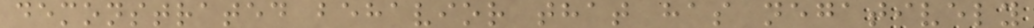demonstrated behavior that has negatively
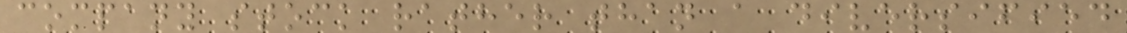company stock rather than a diversified
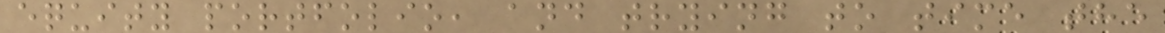equity portfolio, and trying to time the
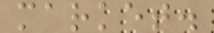market.
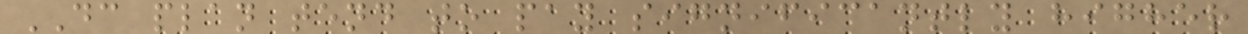DC plan tend to pay significantly higher
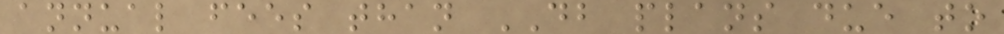annual fees than DB plans due to
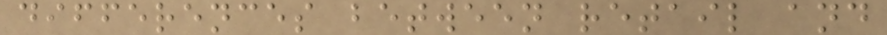differences between retail and
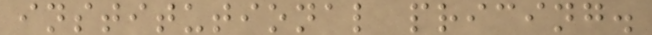institutional pricing.
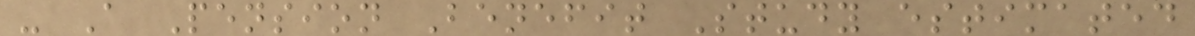- A Pension Benefit Study estimated
